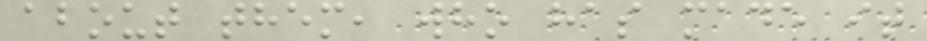about them, who has made it
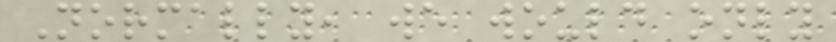Normally, we would only
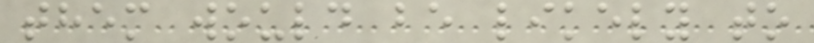them would be likely to
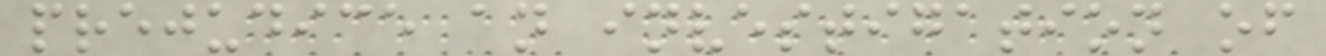prejudice an investigation of
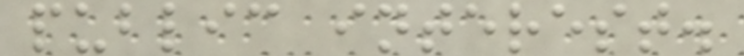public interest.
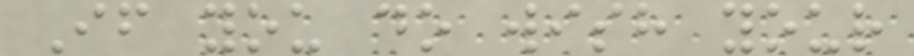If you do wish your
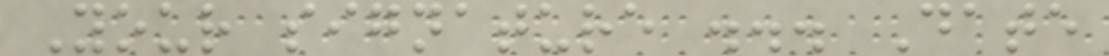Your signature ... Date
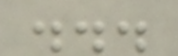...
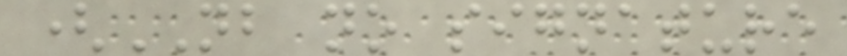(NB no signature
